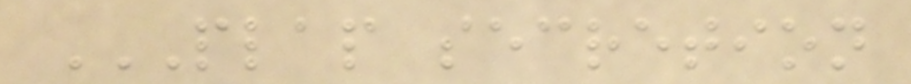PLAP SECRETION
